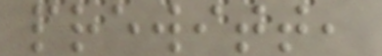prewitt,
